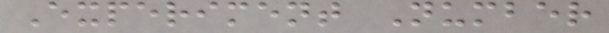Experiment Number
